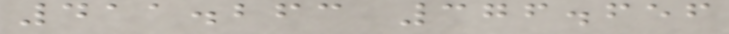411.263 376.656
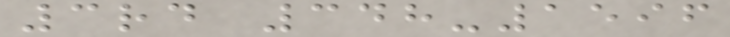3rd 348-1596
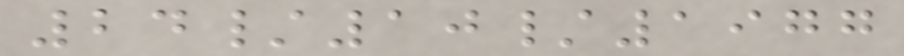24/10/1977
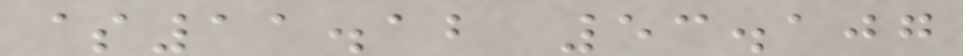$11.12 53.107
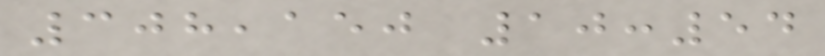308,150 10:54
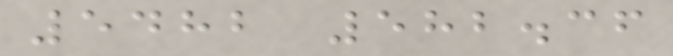5482 582.36
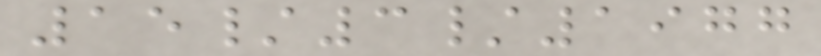15/3/1977
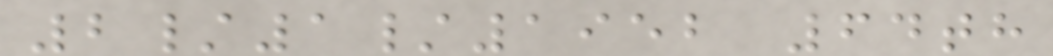2/1/1952 64th
